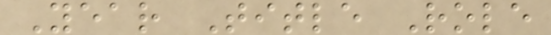Year Title Role
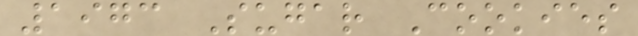1973 Sugar Cookies
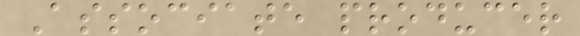Associate producer
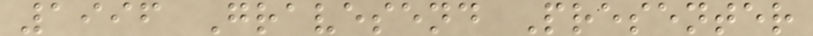1996 Gravesend Presenter
